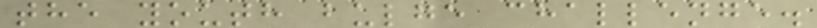the youth bulge challenge.
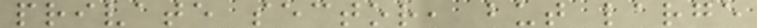private sector, but large
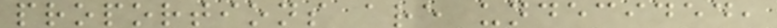proportions are undecided,
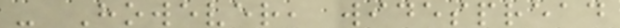- However, widespread
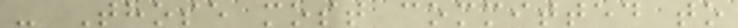- Those most committed to
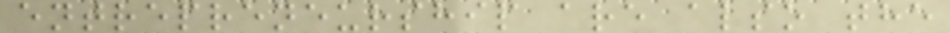entrepreneurship are also the
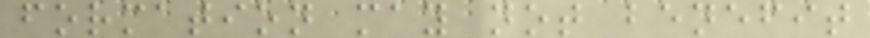formation may not benefit
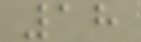18
